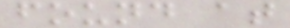found at
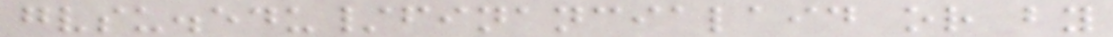gvsu.edu/financialaid or by
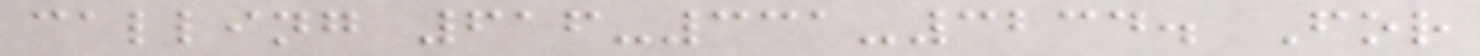calling 616-331-3234. For
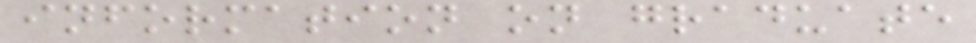information on graduate
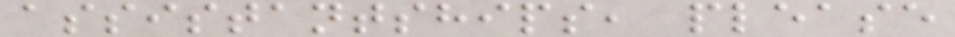assistantships, please
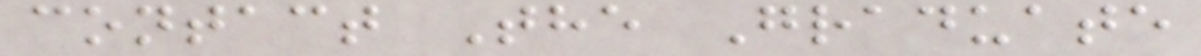contact The Graduate
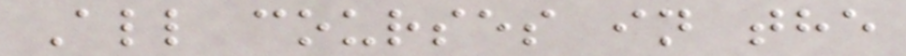All courses in the
